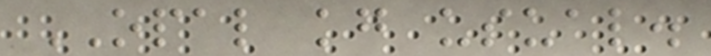OPAL kg usual.
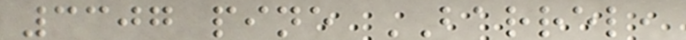3307 pine BARREL,
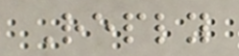Reply
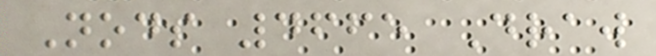Nods 4665 Draw
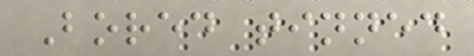Bored tinned
